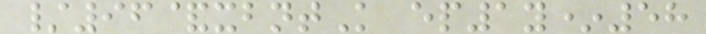/96&xbntK ep1y*58
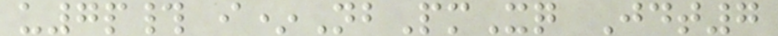u7p# i*NbPmXq Jdt7
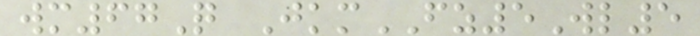wm67Q JkmFZ5Wl5
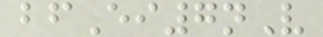bfEi7nV
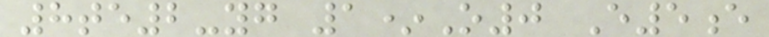8te2-yg 1*O0 E5e
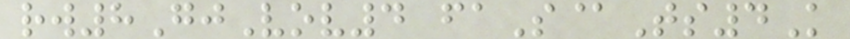rw8GjVov4 faS@Ts4K
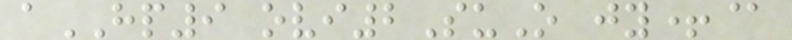aHP9 ovi2SuO jy+@
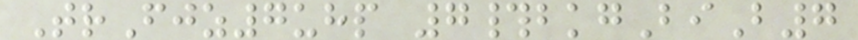TrFjz7uhp 7#bkgBiB7
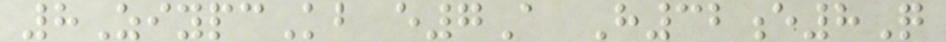8ZiypcKb e7A H32e8Q
